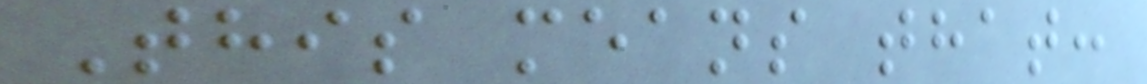This means that:
